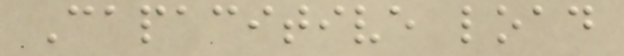Capacitive load
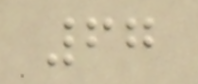67
